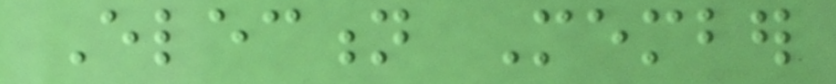Election Member
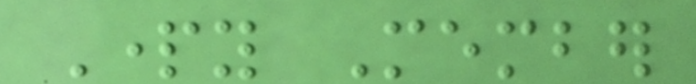Party Member
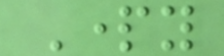Party
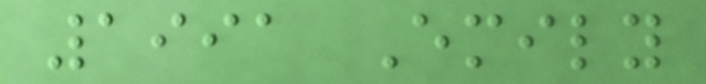1991 Emily
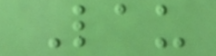Lau
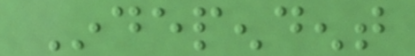Independent
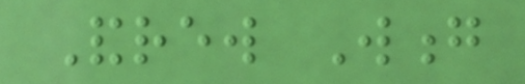Andrew Wong
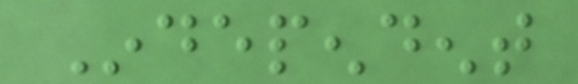Independent
